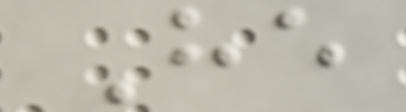He
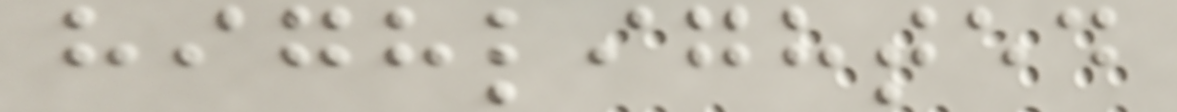highlighted
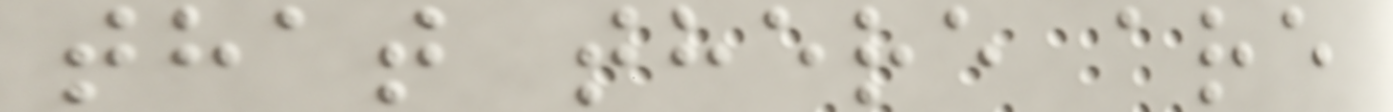that there are
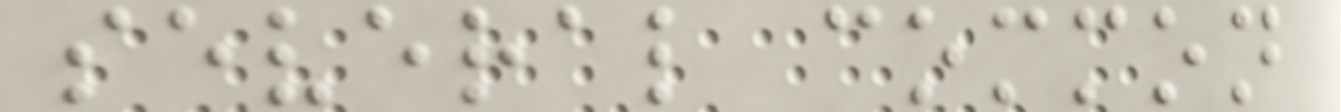several common
